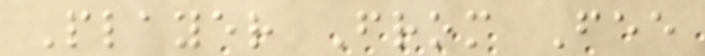Player From Fee
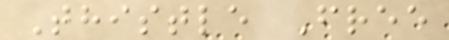Thistle Free
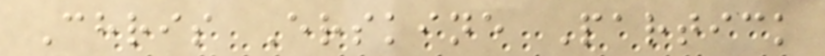Chris Erskine Partick
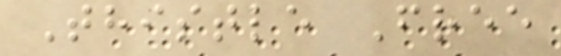Thistle Free
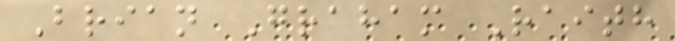Brian Graham Raith
